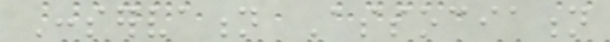Conservation Association
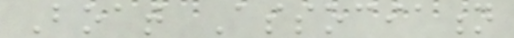Boat Association
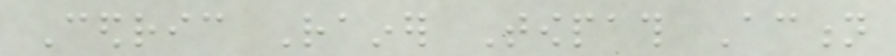Cedric Rainer Towpath Action
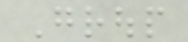Group
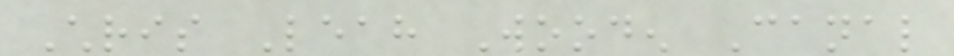Chris Leah Wooden Canal
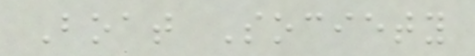Boat Society
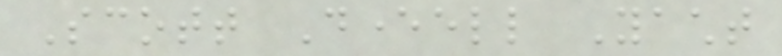Scott Deverell Yacht
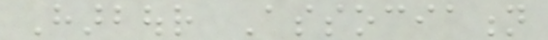Harbour Association
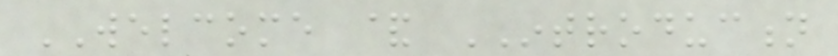WELCOME & INTRODUCTION
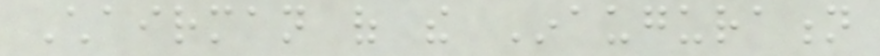Chairman of the Inauguration
